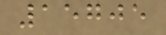15705
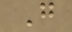G
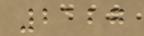2127
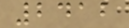2412
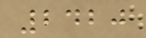2420
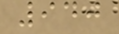940
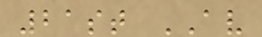21st AV
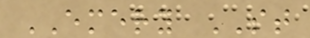EMERY ST
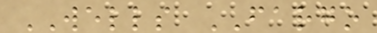WELLS FARGO
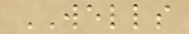WELLS
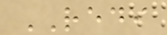REDI
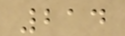214
